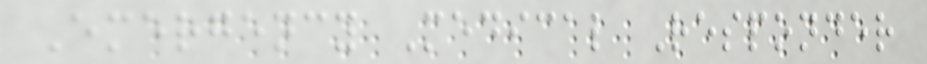Emergency Medical Responder
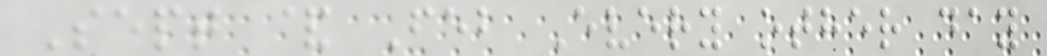Sept & Feb Every other day
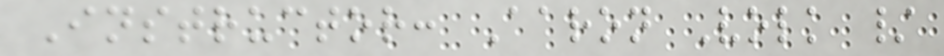Instructor: Aaron Volk /
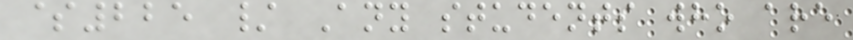$225 / Any students who are
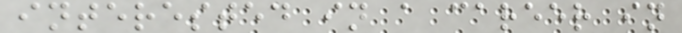interested in a career in
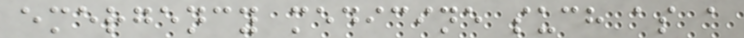emergency medicine such as a
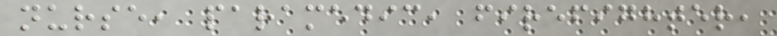nurse, paramedic, firefighter,
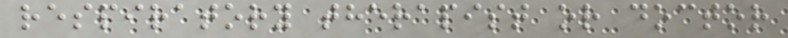respiratory therapist or doctor
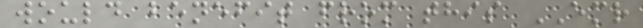would benefit from this EMR
